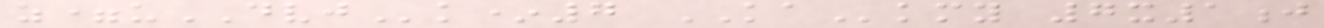z=uDVJk*7 KAkmy 7x1j
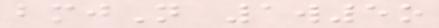bmjN 1w5o
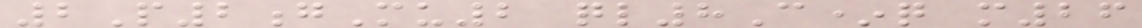2P2gMu2 ql8C*q m26
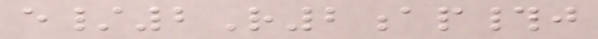e/2R2ap#j
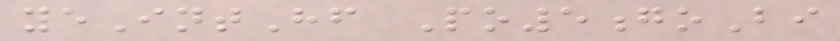yeIntHf Po5goBi
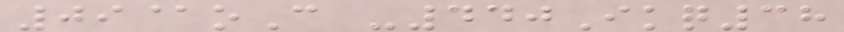09@oC -440Ikq38
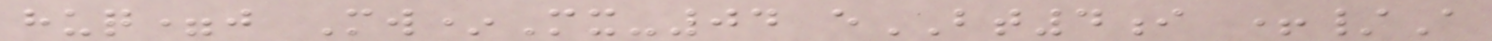huq=j Mw*Mx-04 eBT4i +/A
